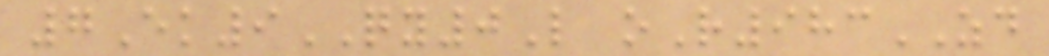7Ek9QY0L oR983ZD
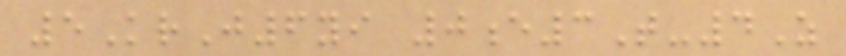5KrJ6yi 0e3T-4Z
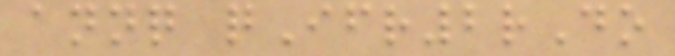annq qIfr2rDo
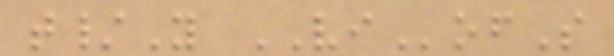t/Y VIofS
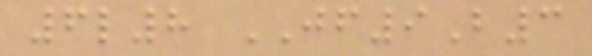6l8 JF9B3
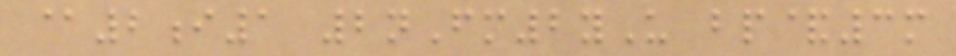@2i1 2nFm2yU bp&3m
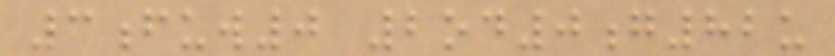3fuw0 2od0g82u
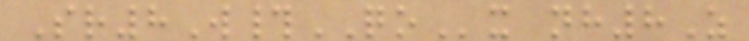Sr8W#QOx nh8Z
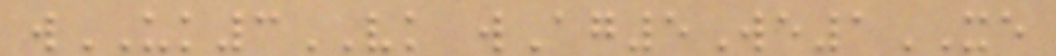wUK3VK wAg5We1XE
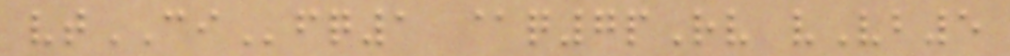vtCIfq1 @q7pRv vVb5
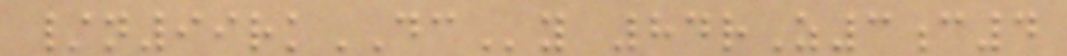/n99rkDCy 84rZ3c4
